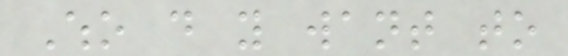Who do you want to
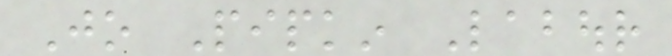Jo Pipkin Labour
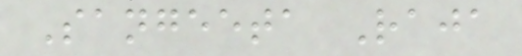Sangeeta Raja
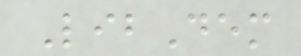LibDem
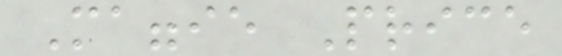Maggie Price
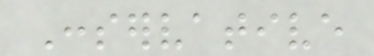Conservative
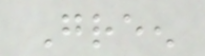Green
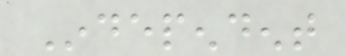Independent
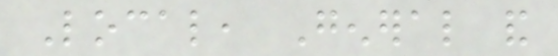Local, General and
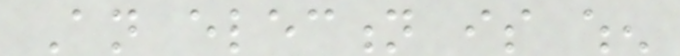An election is when
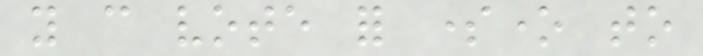you can vote for someone to
